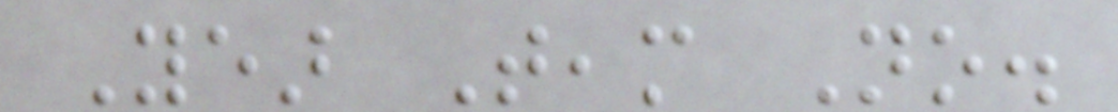Year Team No.
